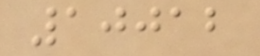10012
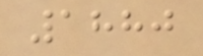1880
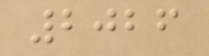2026
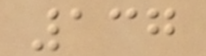137
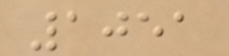1051
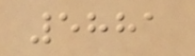5881
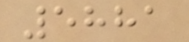5881
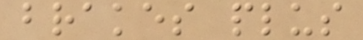brakes plus
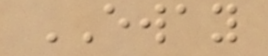EWAY
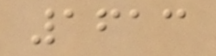1613
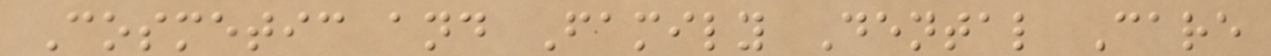Cosmetic and Family Dental Care
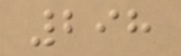298
